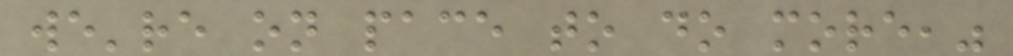we're on pace to do more,"
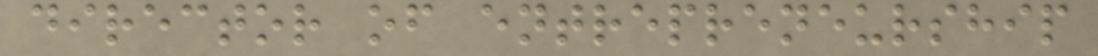director of entrepreneurship
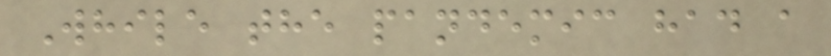While the pandemic had a
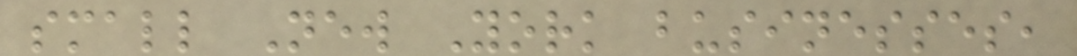small New York businesses,
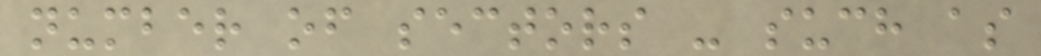number of sectors - such as
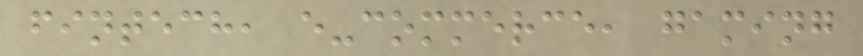fintech, e-commerce, gaming
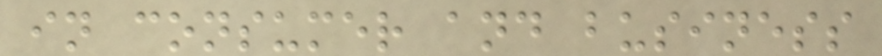in consumer and business
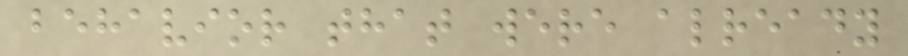behavior that were already
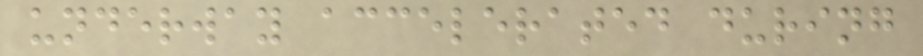underway accelerated during
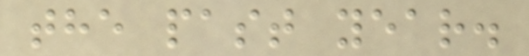the past year.
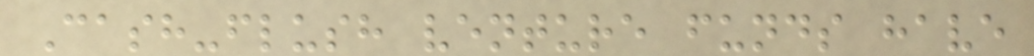Cash-flush venture funds have
